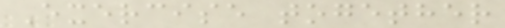Exercise together
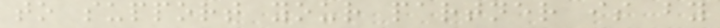to support your partner is by
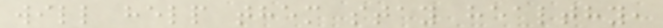will help them stay healthy,
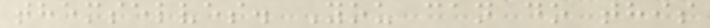themselves. You can do this
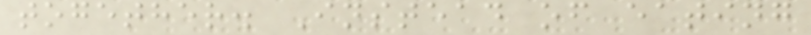together. Instead of eating
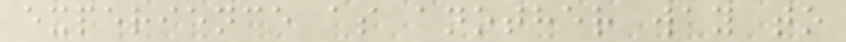experience as another way to
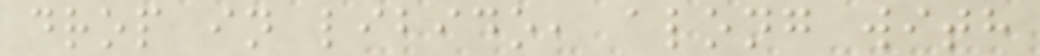drop in libido, along with
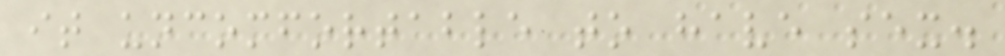it uncomfortable to have sex.
